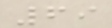69
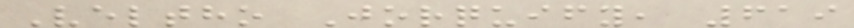Veltho Jorquify, 619
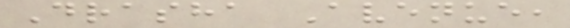Drasha Avenue,
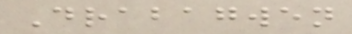Drabagwen
